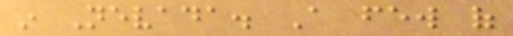in Nevada. A few of
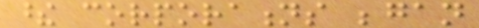these corporations began
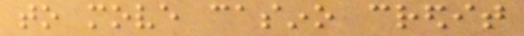to move casino credit
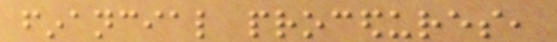financial procedures,
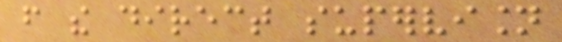from the direct supervision
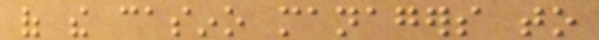of the casino managers to
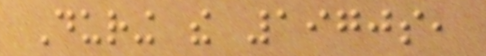During the 1970s,
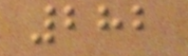282
